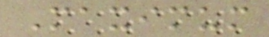Maximum
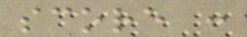score :
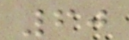60
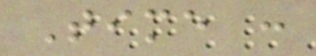Time :
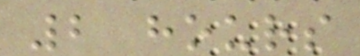2 hours
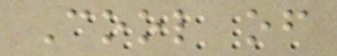Cool of
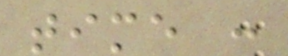time :
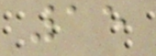15
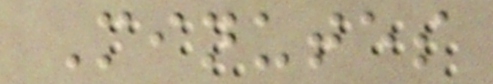Minutes
